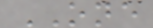ONE
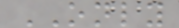ONLY
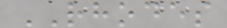RHODES
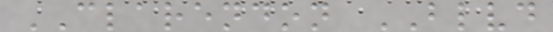CLARENDON BLVD
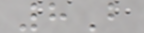8B
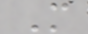M
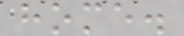home.
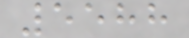5588
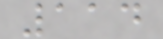114
